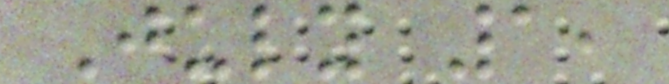July 1,
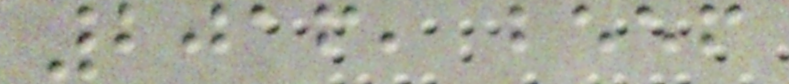2016, beef
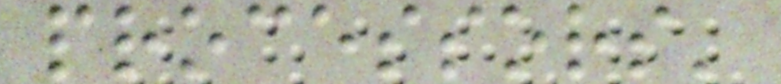processors'
